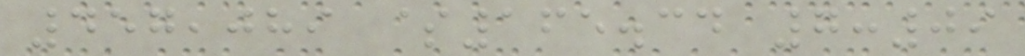457,089 $165.34 7:09
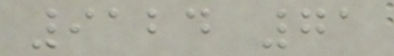9124 71
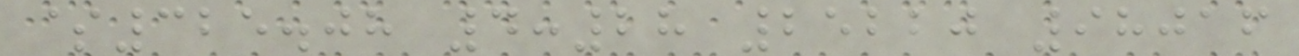$325.08 4:28 25220 98016
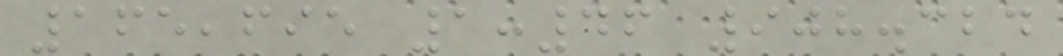165,695 1:46 908.324
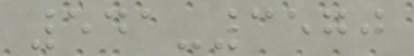541-3570
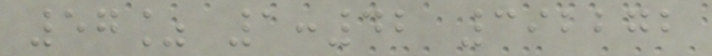57% 1:42 392272
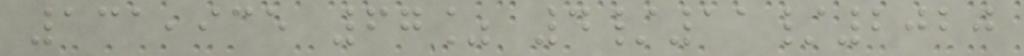131,935 67% 4/11/2020
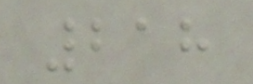218
